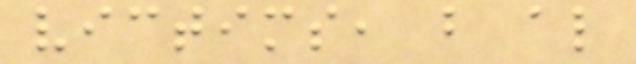victims, but also
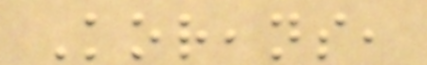Koreans,
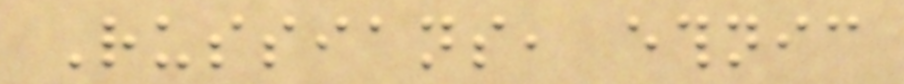Russians, ethnic
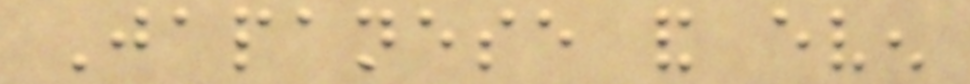Japanese and even
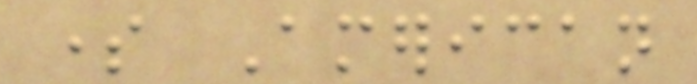some American
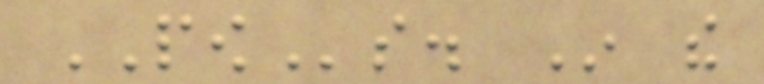POWs. In the
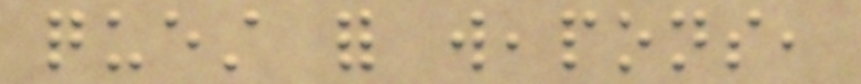quest for weapons,
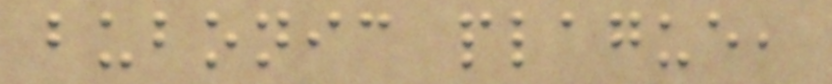bubonic plague,
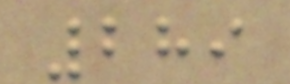289
